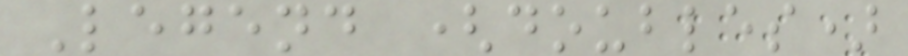Legend (doubles)
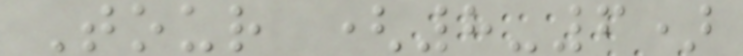Tour (8-6)
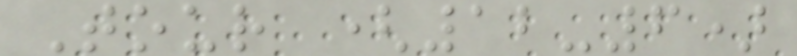Tour (12-6)
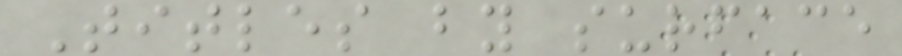Titles by surface
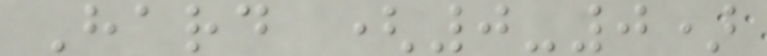Hard (0-0)
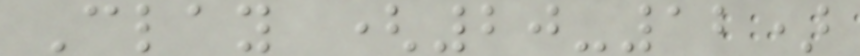Clay (20-12)
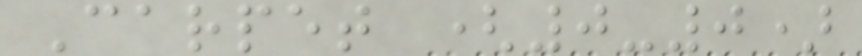Carpet (0-0)
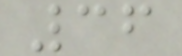36
